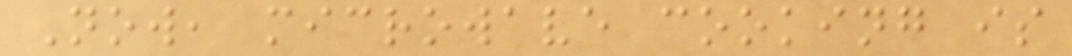Now, microwave cooking is
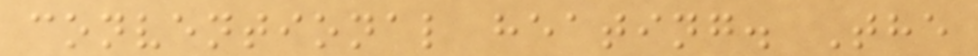conventional heating. The
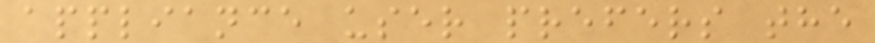appliance user prefers the
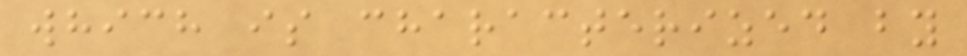which is characterized by
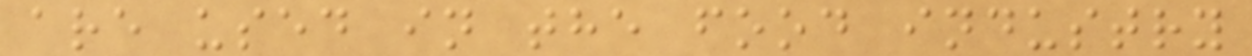are used in the food industry
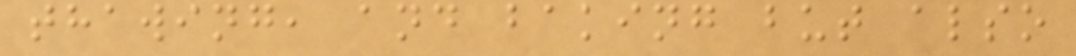thawing, and baking but also
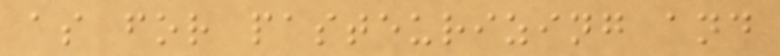as for pasteurizing and
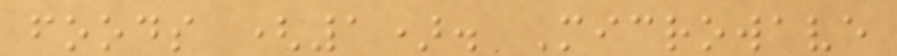foods (1). Microwave
